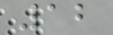12
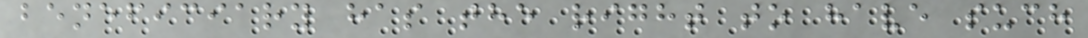beneficiary has the right to have such
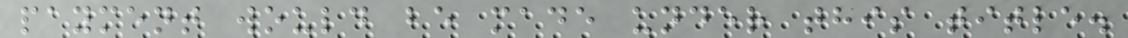payment would be made under this title.
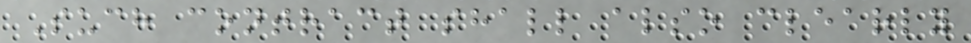Such contract shall also clearly
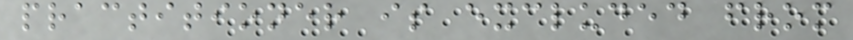practitioner is excluded from
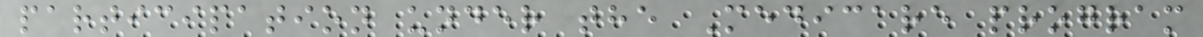participation under the Medicare program
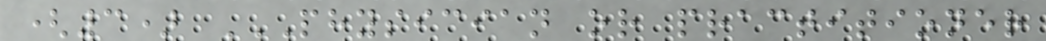(3) PHYSICIAN OR PRACTITIONER
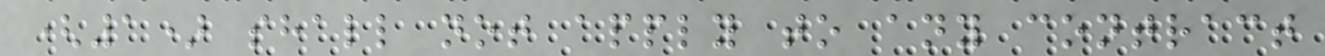(1) shall not apply to any contract
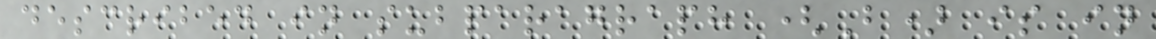described in subparagraph (B) is in
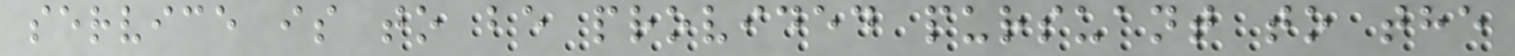service is to be provided pursuant to the
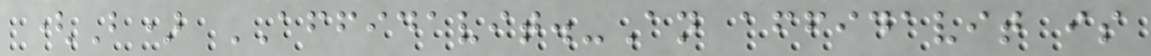(B) AFFIDAVIT.-An affidavit is
